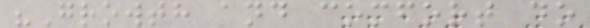"Growth and comfort do
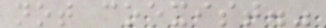not coexist."
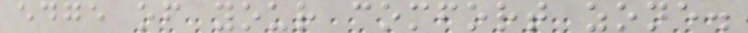edge of your comfort zone.
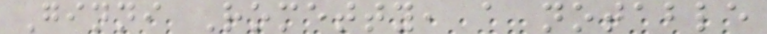Ginni Rometty, a notable
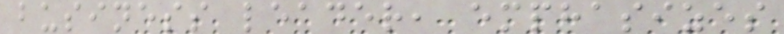business leader, emphasizes
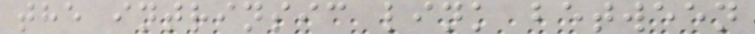the intrinsic link between
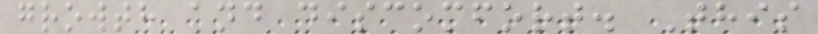growth and discomfort. This
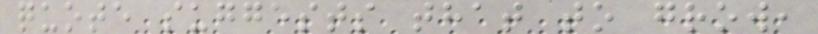quote suggests that to grow,
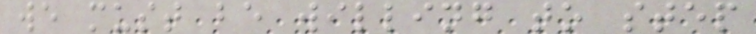we must be willing to step
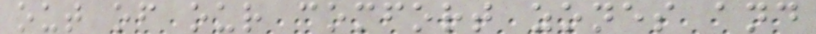out of our comfort zones and
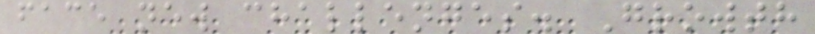face new challenges. Growth
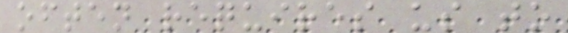often requires us to
